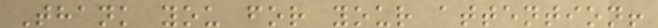Thank you for your attention!
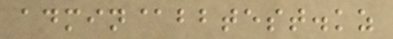admin@bbtest.kz
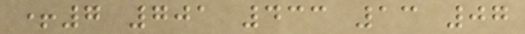+7 701 433 13 07
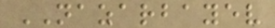NAZARBAYEV
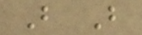B B
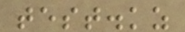test.kz
